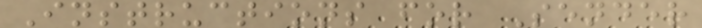Instructions for Sender
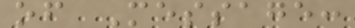of Message:
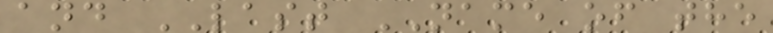and LAST NAME of the
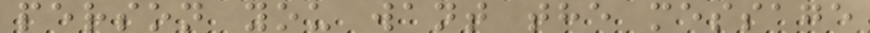person you want the message
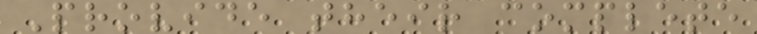Provide their complete
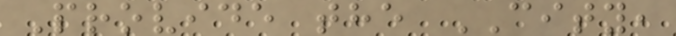Provide the CITY,
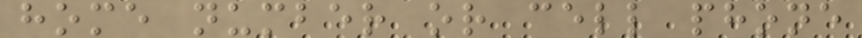home number or cell phone
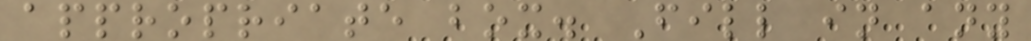appropriate box. Fill in any
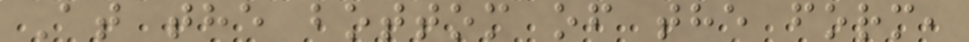At the bottom of the form,
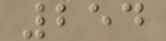254
